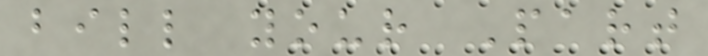bill your Part
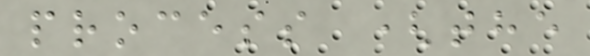process (the
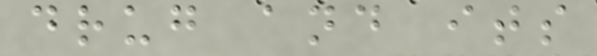drug and its
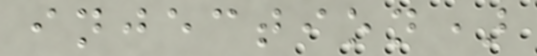injection)
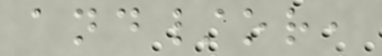and/or,
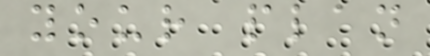your plan
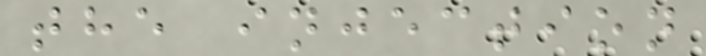the injection
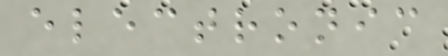electronic
